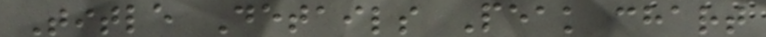Title Details Peak chart
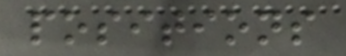positions
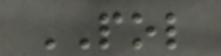POL
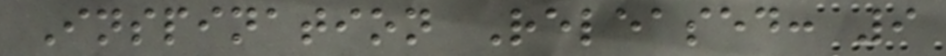Inspination Released: 9
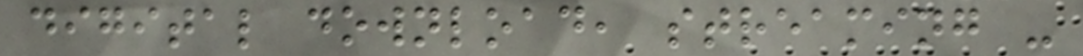digital download, streaming -
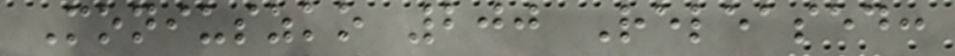Moniuszko 200 Released:
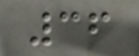36
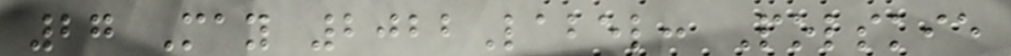27 May 2022Label: Polskie
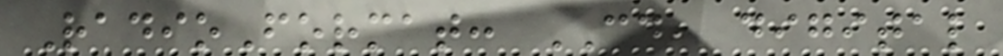RadioFormat: CD, digital
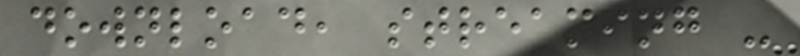download, streaming -
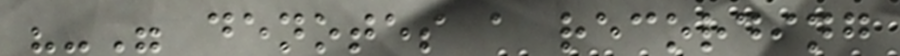"-" denotes a recording
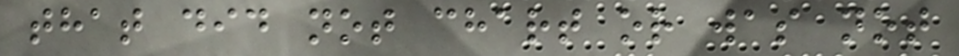that did not chart or was not
